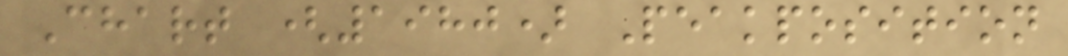Chart (1980) Peakposition
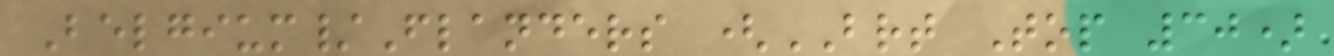Belgium/Flanders (BRT Top 30)
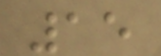15
